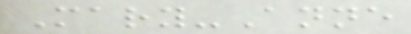Mary-Anne
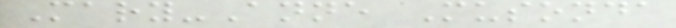Mary-Anne Musonda
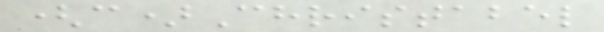(c)Christabel
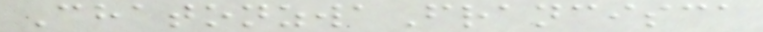ChatonzwaFrancisca
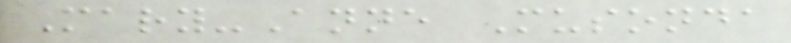Mary-Anne Musonda
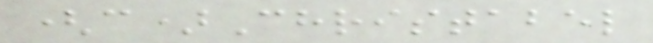(c)Christabel
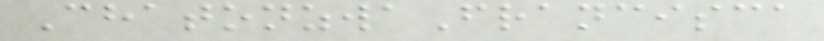ChatonzwaFrancisca
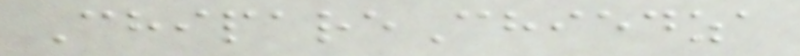ChipareChiedza
